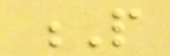P
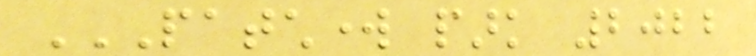PATCHWORK PARK 2022
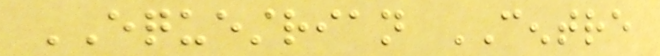EQUESTRIAN CENTRE
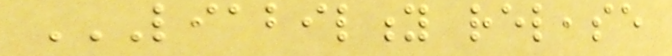LIABILITY RELEASE
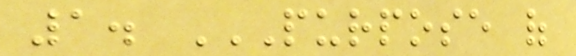1. PURPOSE OF
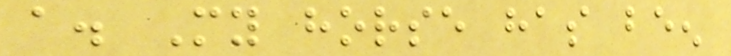a. My horse has been
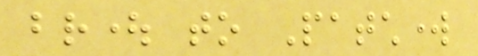brought to Patchwork
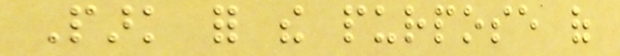Park for the purpose of
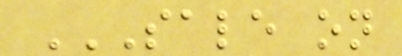SALE ON
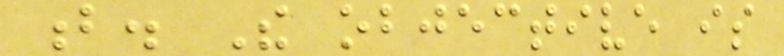b. The objective is
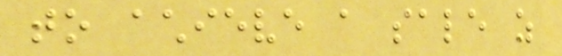to achieve a sale as
